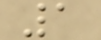1
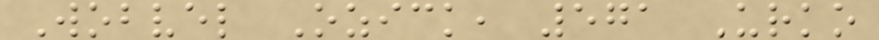Wobvel Ozick, 571 Urko
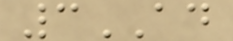3AD
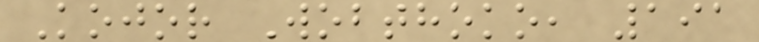Kojor Wobthoko, 191
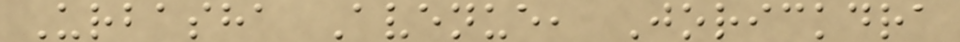Urbasha Avenue, Jorickdra
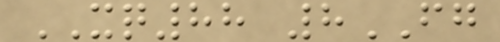XQ88 8FG
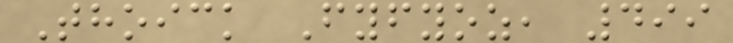Thoick Fyfyoz, 499
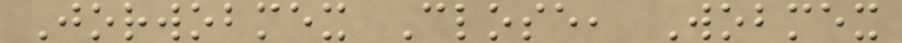Jorwobmex Close, Wobmex
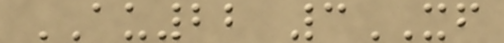AU22 3XF
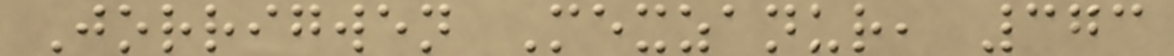Jorrigwen Mexzanur, 373
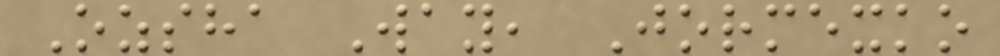Ozsha Way, Jormexko
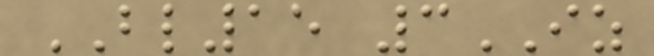BL15 3IZ
